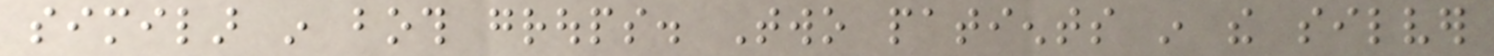similar in both groups. Two patients in the silver
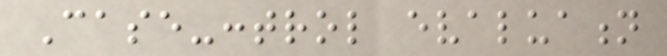Case-control evaluation
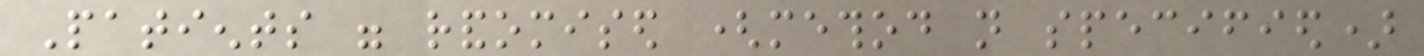Patients were randomised (method not specified)
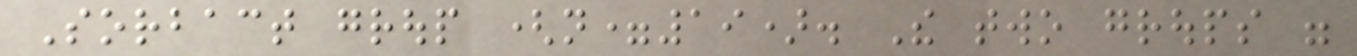Sorbact group (n=19). The two groups were
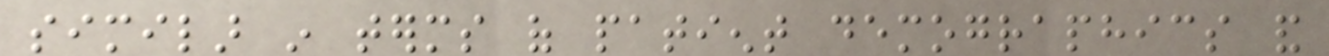similar in terms of patient demographics and
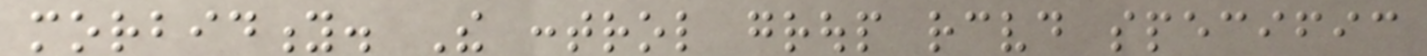morbidity. The control group received specific
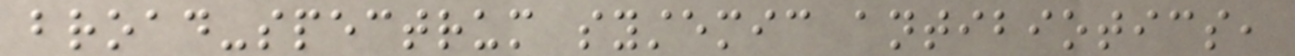broad-spectrum systemic antibiotics,
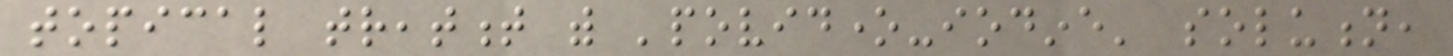topical treatment with 'povidone-iodine' solution,
